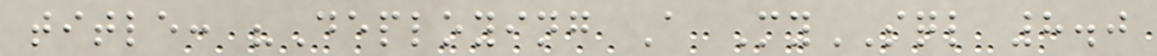title: "Deploying A MySQL 8.0
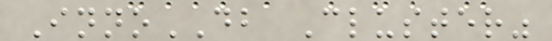InnoDB Cluster"
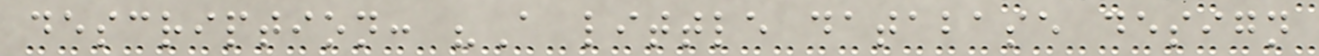description: "A little database design
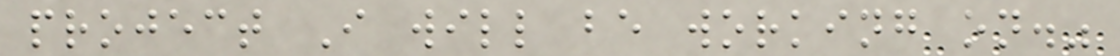project I will be working on."
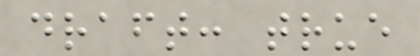draft: true
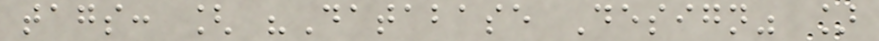tags: [ "Database Design" ]
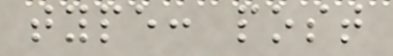type: post
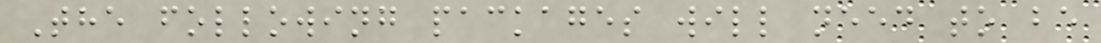The following packages will need to be
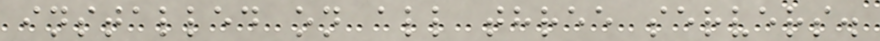installed on all three servers.
